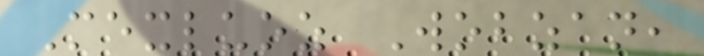Mexluoz Wobzan,
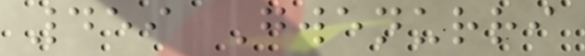459 Gwenurri
